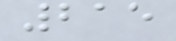215
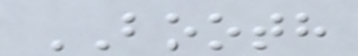BOOTH
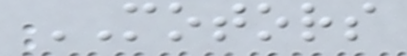MOTORS
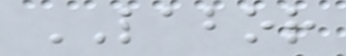LABOR
